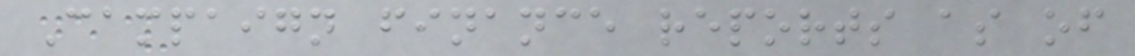Campaign finance reports as of
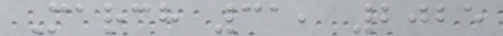March 31, 2025
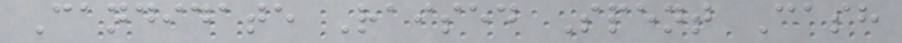Candidate Raised Spent Cash
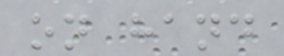on hand
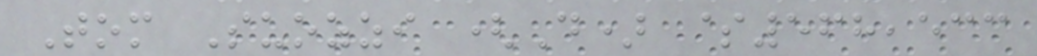Tom Suozzi (D) $568,533
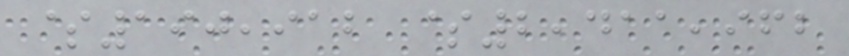$190,912 $2,411,962
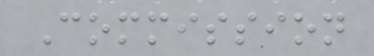Commission
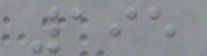195
